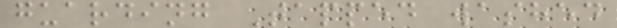guarding Tapped washed
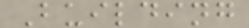Building
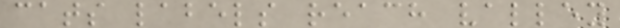cats labels reach valley
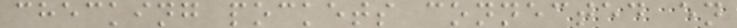checking pockets connected en
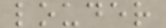louder
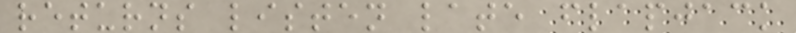returns listen late flapjack
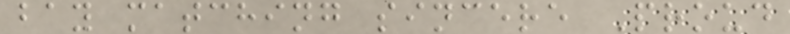bay matching sincere Proud
